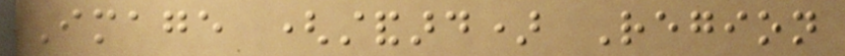Image (standard) Region
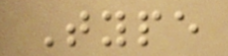Type
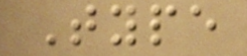Type
